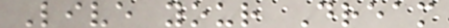Live your Dream
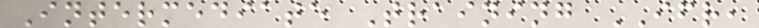Intermediate Training IFR,
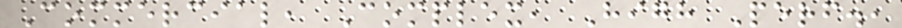Commercial, Complex, High Perf.,
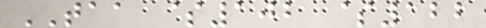TAA $102 $122
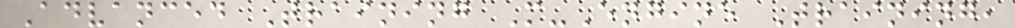Advanced Training M-Engine Training,
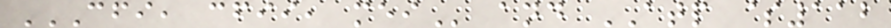CFI, CFII, MEI and ATP $112
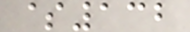$132
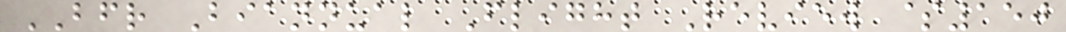BFR Biannual Flight Review $150
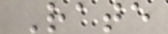Rate
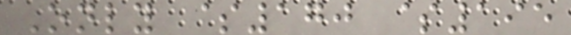Only $170 $195
